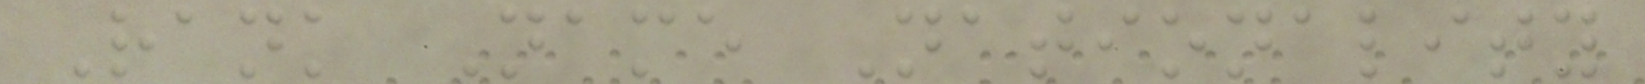Rank Name Nationality
